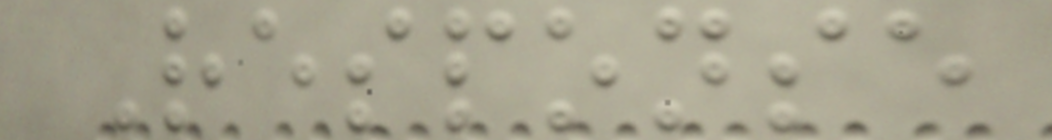Response
